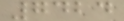7424
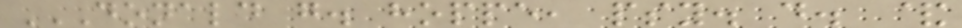DONALD G. HOPPE, PSY. D. &
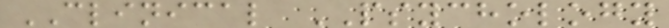CLINICAL PSYCHOLOGY
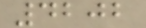4202
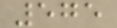575
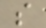s
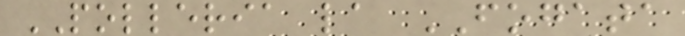POLLERIA la FOGATA
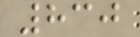830
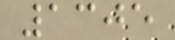1305
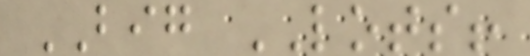BIG LOTS!
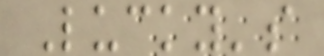Lucky's
